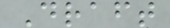Draft
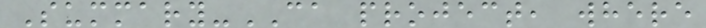Summary-CA project, where
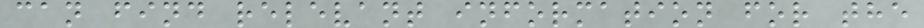can find relevant information for the
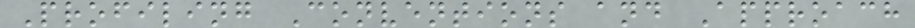Profiling Conventions and Approach
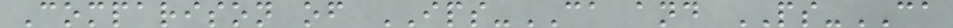Comparison of IPS-CA and PS-CA
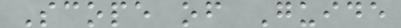Scope of Guide
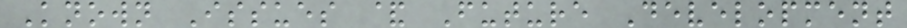Known Issues & Future Development
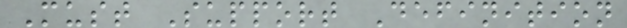Must Support Definition
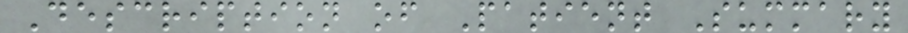Description of Patient Summary
